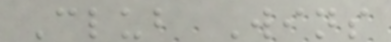Club Wins
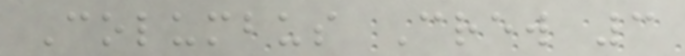Columbus Crew 3
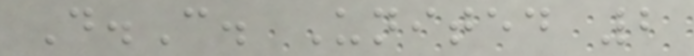D.C. United 2
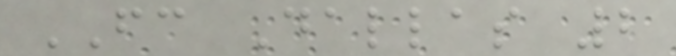FC Dallas 2
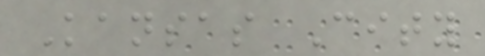Kansas City
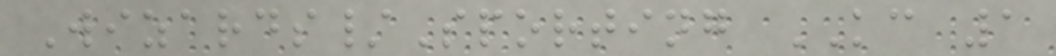Wizards/Sporting KC 1
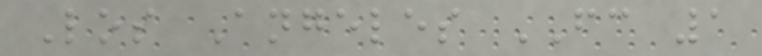Los Angeles FC 1
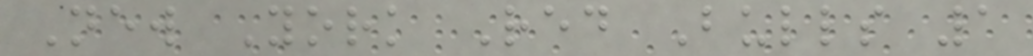New York Red Bulls 1
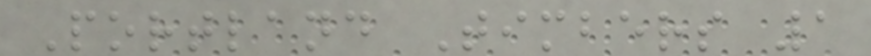Portland Timbers 1
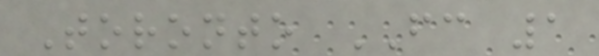Toronto FC 1
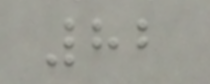82
